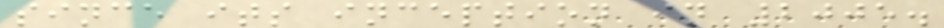since its inception in 2005.
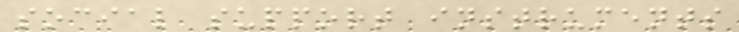social support instruments
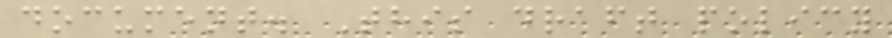document. This draft policy
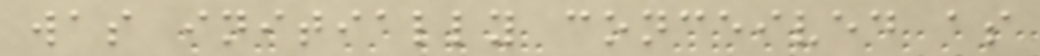was initially conceived as
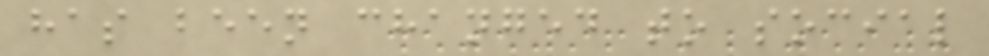has been changed to social
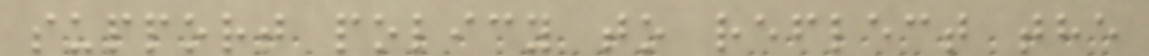support policy to reflect the
